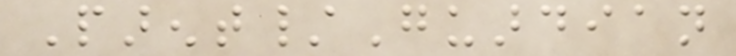Parent/Guardian
